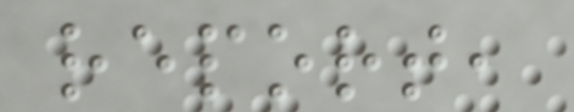report,
